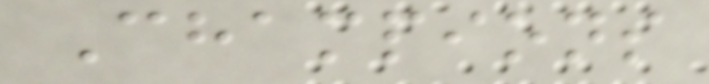Champions
